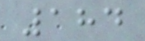184
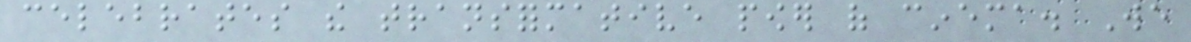celebrates the transformative power of cinema. We
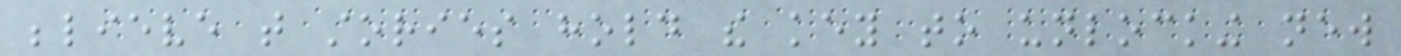believe that stories hold the key to unlocking new
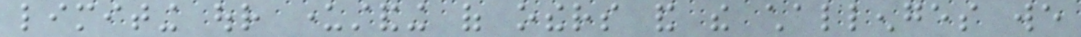limiting our understanding of others and the challenges we
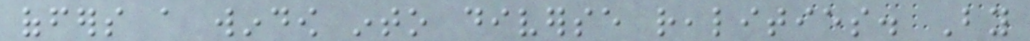offers a window into diverse realities. By
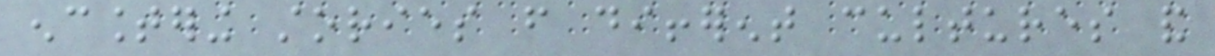encountering stories from different cultures and
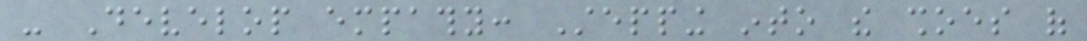- Develop empathy: Stepping into the shoes of
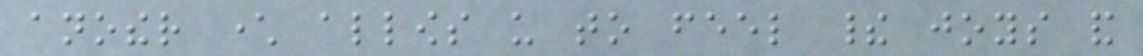another character allows us to feel their joys and
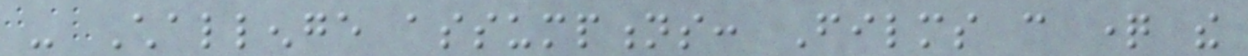- Challenge assumptions: Films can question the
